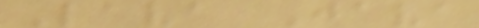Lava Java
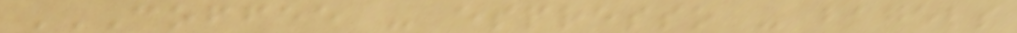COFFEE - ESPRESSO - BAGELS
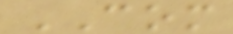COM
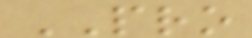PRO
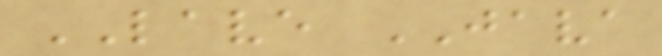LAVE JAVA
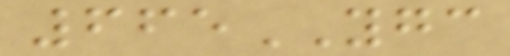665YGC
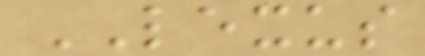LEXUS
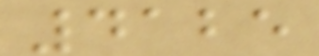4125
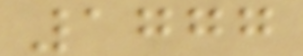1777
